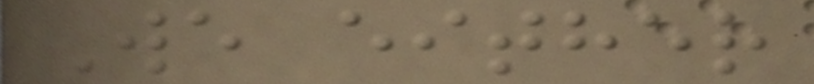We either
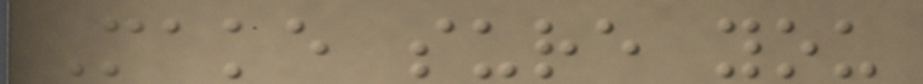Make sure you
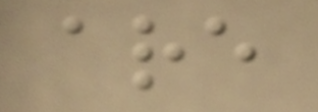are
